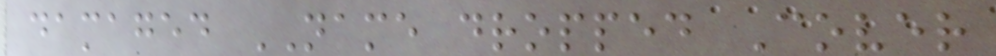damaged NAME dropped Cover
